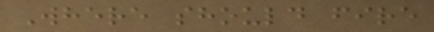Where should fire
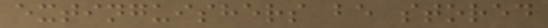extinguishers be stored
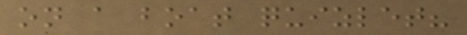on a boat quizlet?
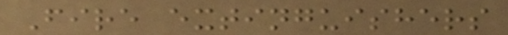Fire extinguishers
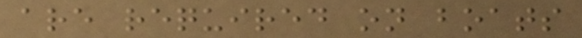are required on boats
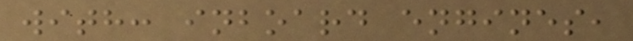with: inboard engines,
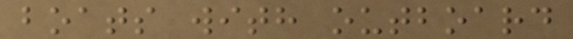boats with outboard
